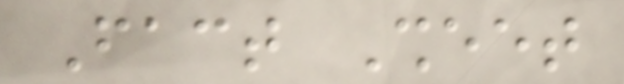Fact Sheet
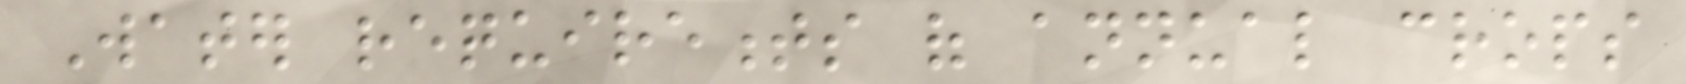Water requirements of annual crops
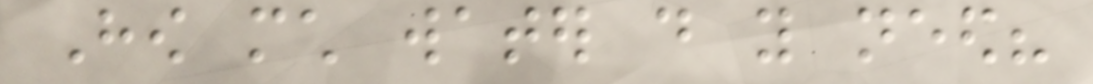How much water do you need?
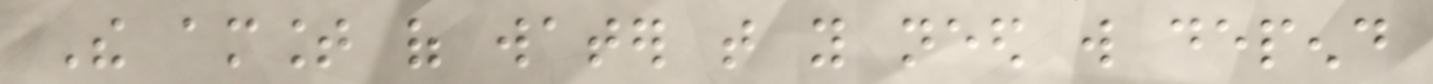The amount of water that you need will depend
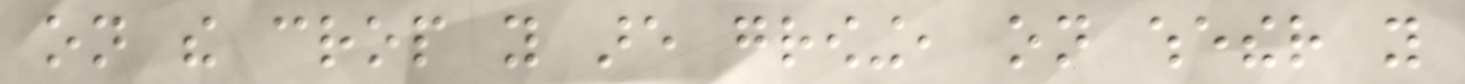on the crop you are growing, on whether you
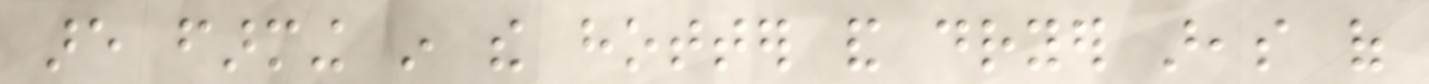are farming in the hotter and dryer areas of
